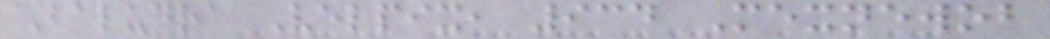Baludra Velpix, 934 Mexnewob
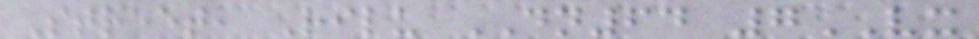Street, Rilu DN64 7VX
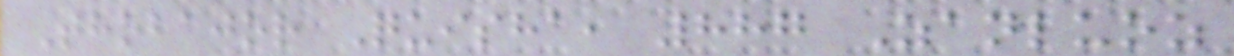Thobajor Quisha, 887 Zanluoz
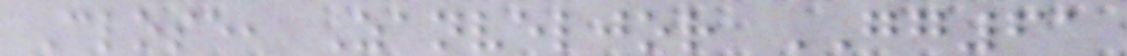Close, Zanveljor GG61
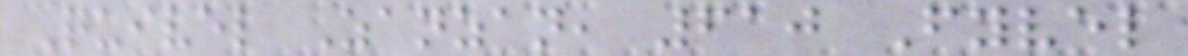Quivel Zanzan, 610 Fyvel
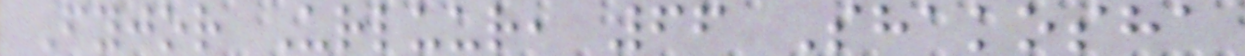Fyjor Urluur, 66 Shakosha
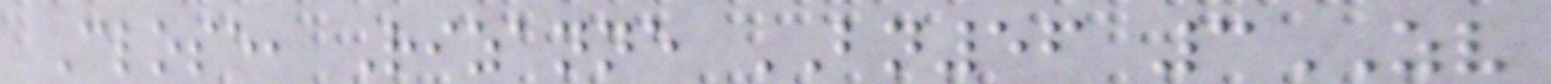Close, Rizanne BN56 3ZV
